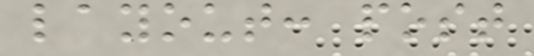layout: post
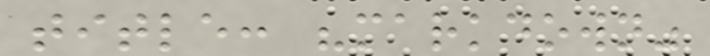title: "markdown"
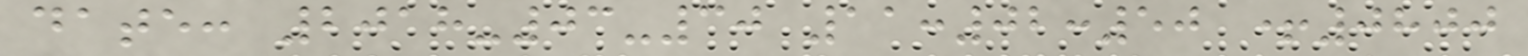date: 2018-03-30 11:02:50 +0800
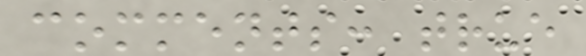comments: true
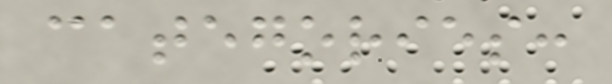categories:
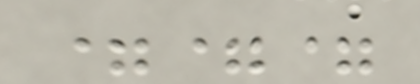===
